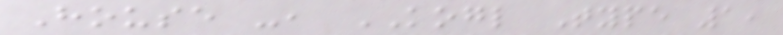House -, KOGL Type 1,
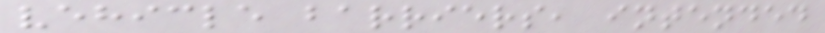vehicle barriers, intended
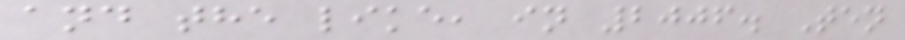and the like, in 2006. Ten
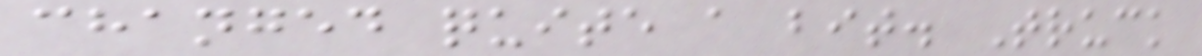changed quite a bit. Truck
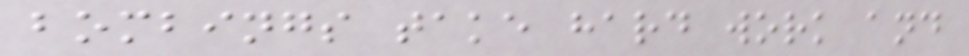bombings take hard work and
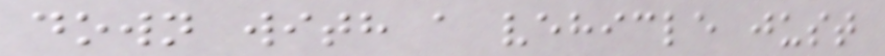down with a vehicle just
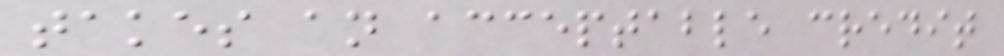takes an acceptable credit
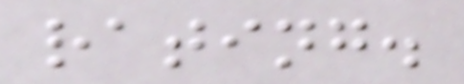rating.
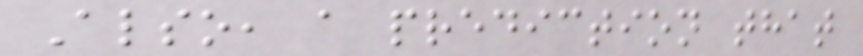Also, a prediction that
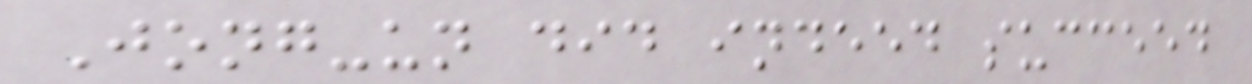Jong-un did indeed succeed
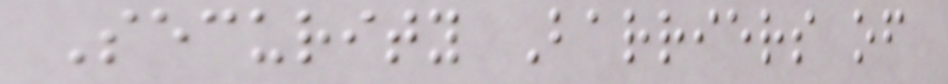Security Barriers of
